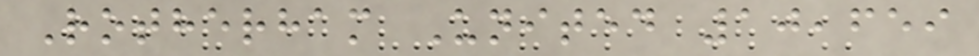Rotherham United 10,659
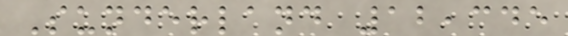Sunderland 12,345
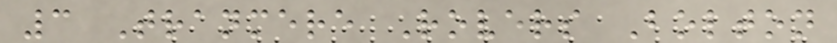3 Tranmere Rovers Bolton
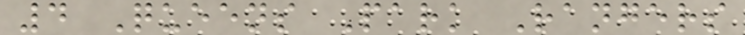4 Queens Park Rangers
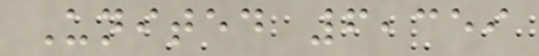United 6,359
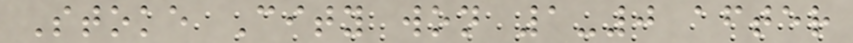Stoke City won 1-0 after
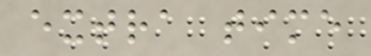extra time
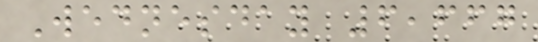Wednesday 6,667
